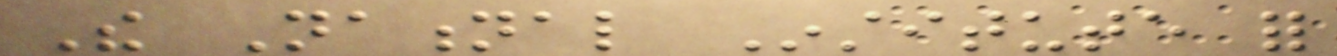The National Institute for
